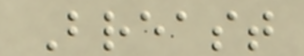Breast
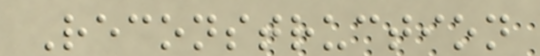Reconstruction
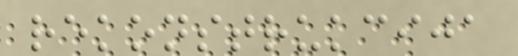rekonstrukcija
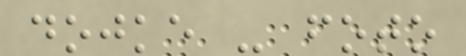dojke - foto
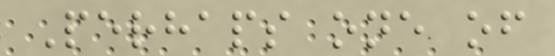Perhaps one of
